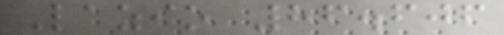Lazio 86.606
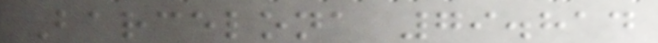Barcelona 79.814
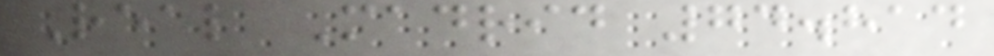Real Madrid 74.814
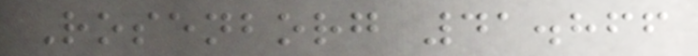Rosenborg 41.866
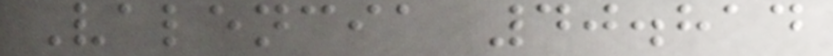Valencia 40.814
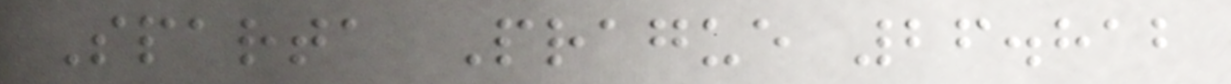Sparta Prague 26.812
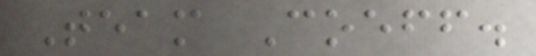Team Coeff.
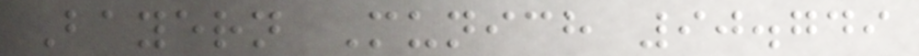Bayern Munich 90.749
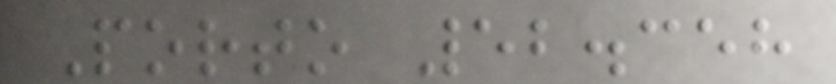Porto 52.358
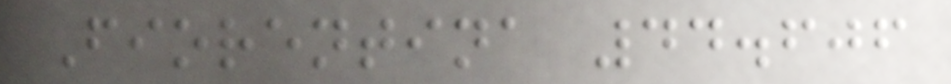Fiorentina 44.606
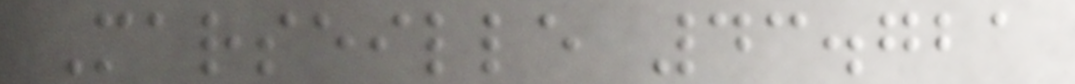Marseille 43.721
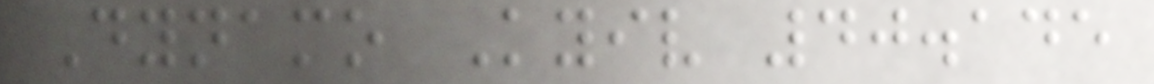Dynamo Kyiv 40.145
